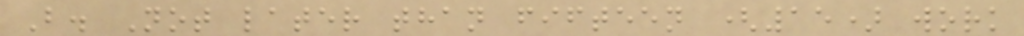B. Not later than fifteen (15) work
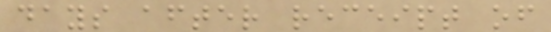days after receipt of
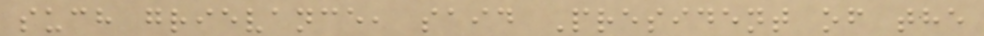such grievance, said President of the
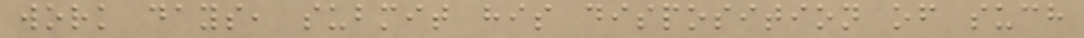work days, submit his disposition of such
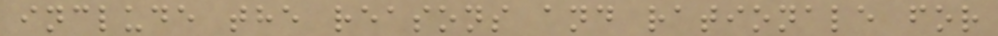include the reasons and rationale for
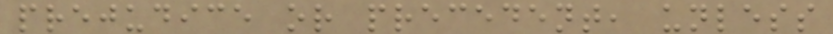prejudice or precedent, unless
